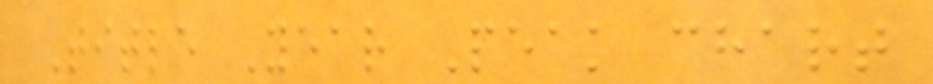Title Year Peak chart
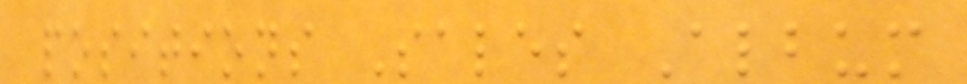positions Sales Album
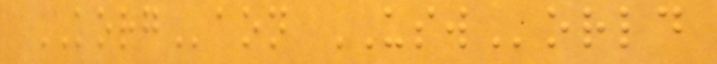KORGaon USWorld
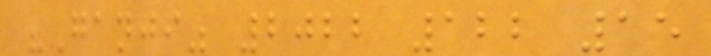"Ganji" 2022 122 15
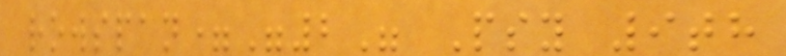rowspan="2" Psy 9th
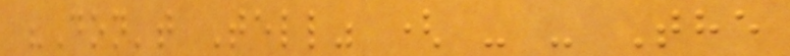"Don't Tell" ( - - The
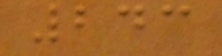243
